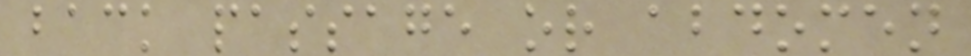back passage or abdomen
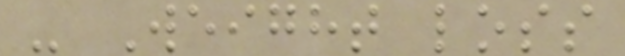- Weight loss
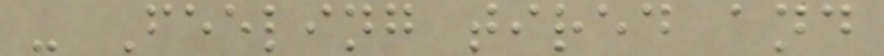- Feeling tired and
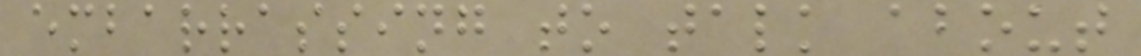embarrassing to talk about
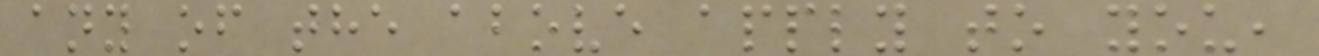any of the above apply to you,
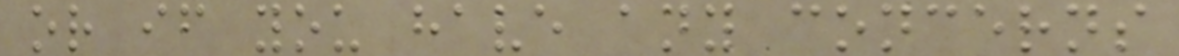or if you have any concerns
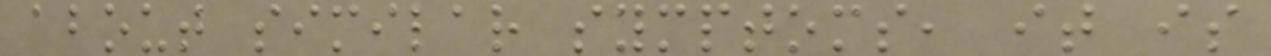about similar symptoms, it is
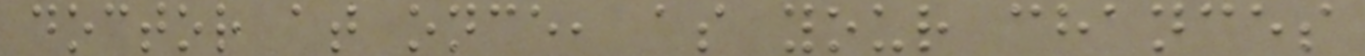doctor at once, as your chances
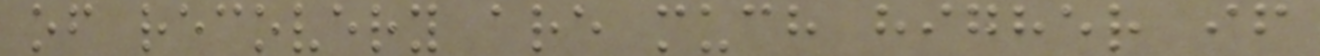of recovery are much higher if
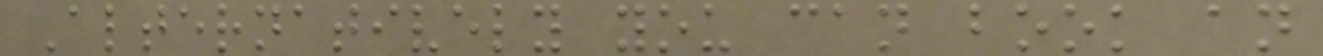Alternatively you can book an
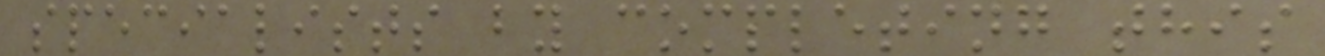specialists by completing this
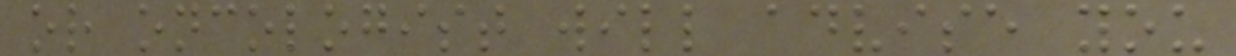or oncologist will advise you
